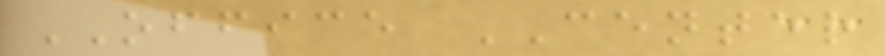OFFICE CENTER
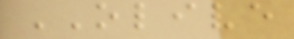OLIVE
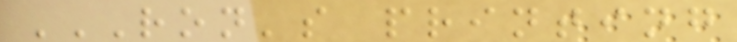RON'S PRINTING
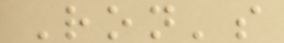Ron's
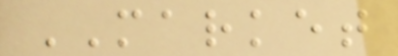MARKET
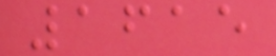1615
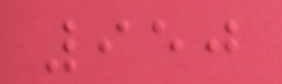950
